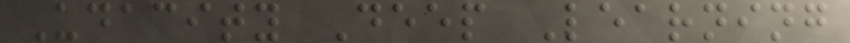Udacity Deep Learning
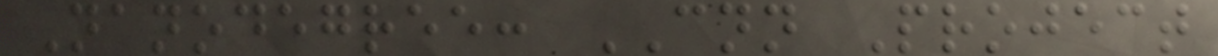Nanodegree: CNN Project
